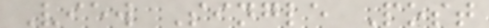View Single Post
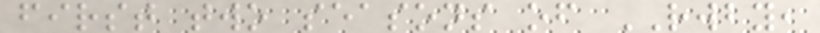first two seasons of RWBY,
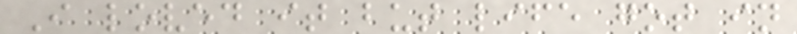I loved it but life got in
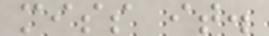miss it.
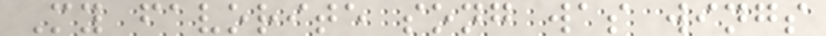My favorite song was wings
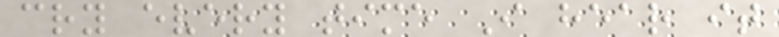cry every time I hear it
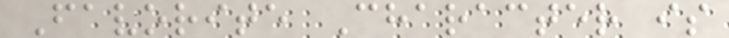Favorite Character is
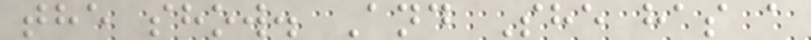the show. And She has a
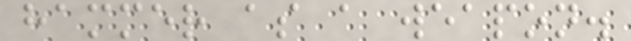hammer as a weapon.
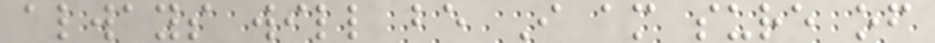always will be I am sure of
